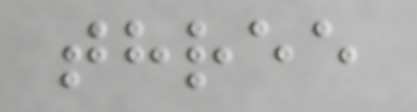three
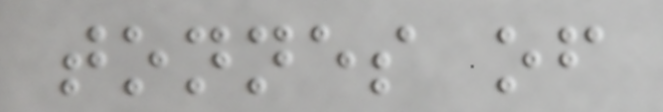tonnes of
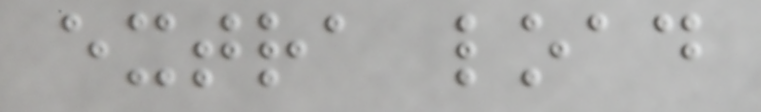extra load
